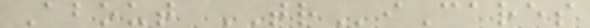About TRiCares
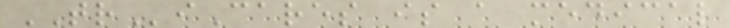TRiCares is a medical
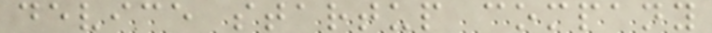device startup company
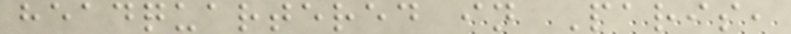headquartered in Paris,
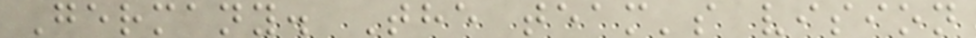Germany. The team's vision
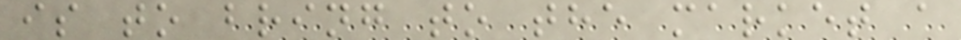is to bring to the market a
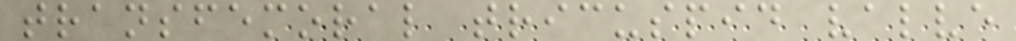transfemoral tricuspid valve
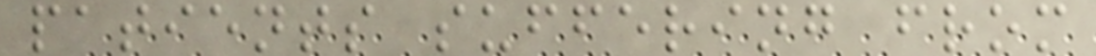patients suffering from
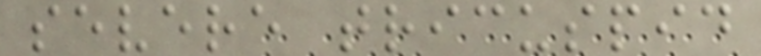severe tricuspid
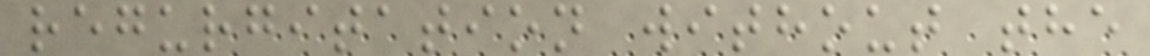regurgitation without the
